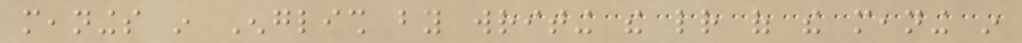meanings in English by writing the letter of the meaning in
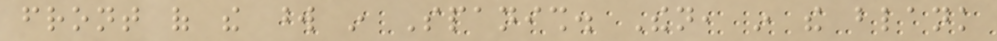front of the word in Spanish. Then, in the blank
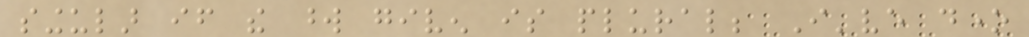singular if the word given is plural; I've done
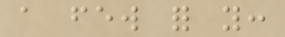a few for you:
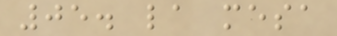05. la mesa
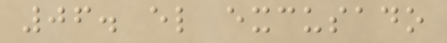06. el excusado
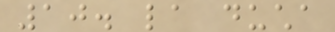10. la ducha
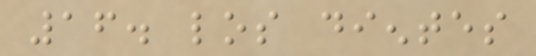16. los dientes
